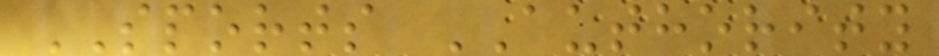SPORTS AUTHORITY
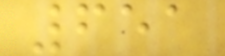651
